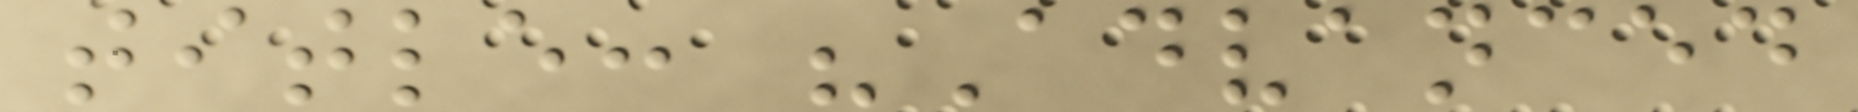title: "Advanced
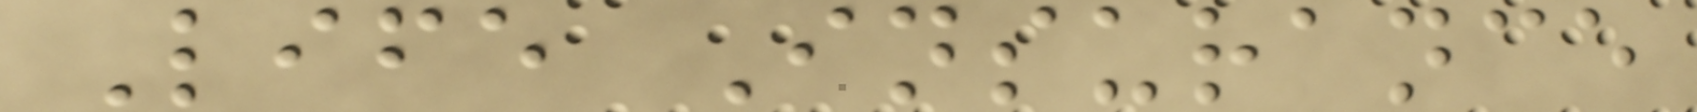Life Insurance
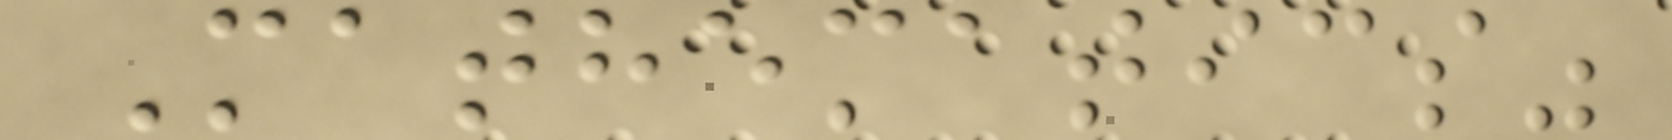Mathematics"
